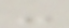-
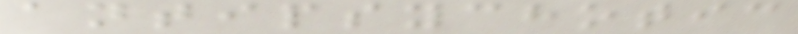antipsychotic
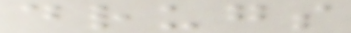drugs
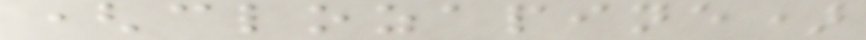(clozapine)
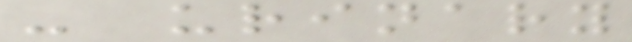- urinary
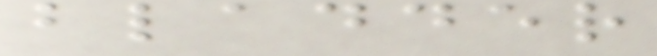bladder
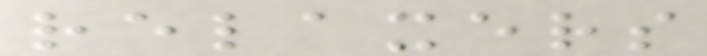relaxers
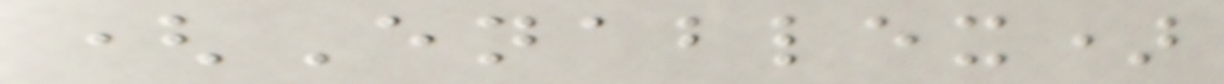(Enablex)
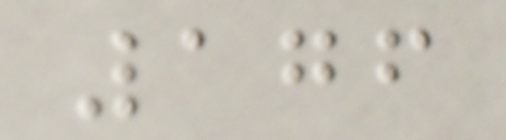176
